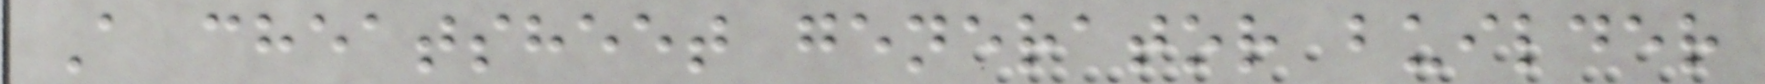A cheatsheet generator builder
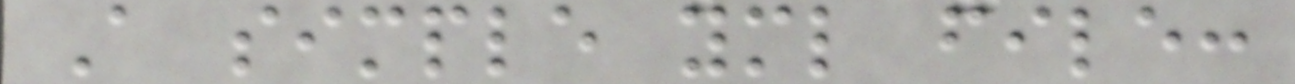A simple yml file:
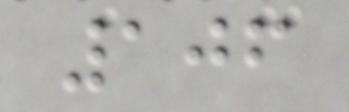106
